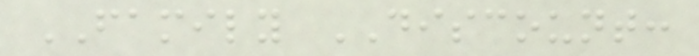FAMILY DISCOUNT:
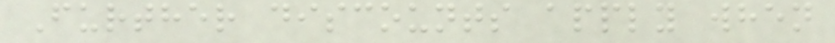Further discounts apply when
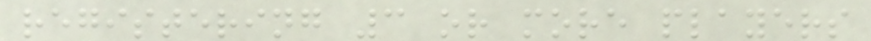registering 3 or more players
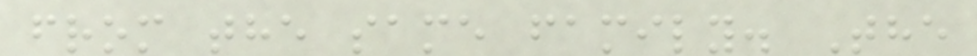from the same family. The
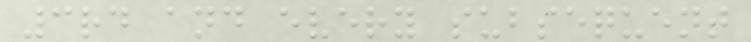3rd and every subsequent
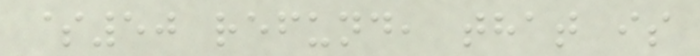$50 refund, that is
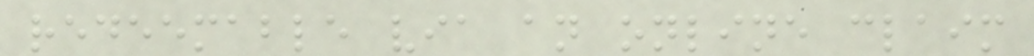redeemable via an online claim
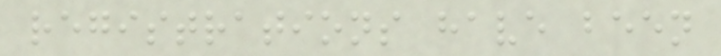registrations have been
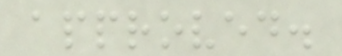approved.
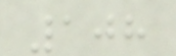108
